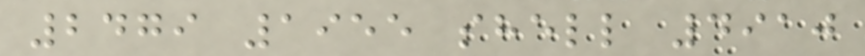2479 1955 shell 4910
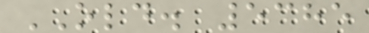OLD. 5385
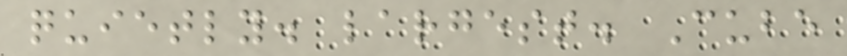quietly. largest. Cube
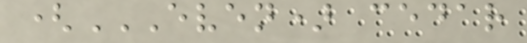(EVEN) CEDAR
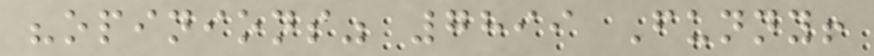"opinions" 7899 Funny!
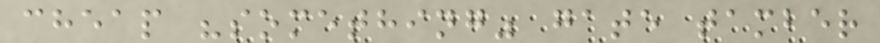cheap "something" gate tamber
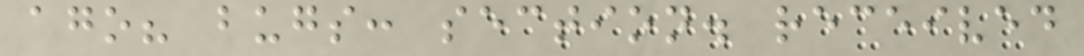ago? bugs: section. received
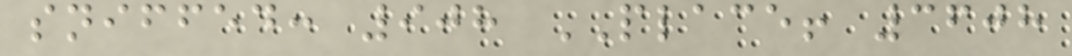sniffed: 908 PLACE! 3608
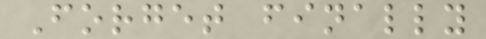Forget finally
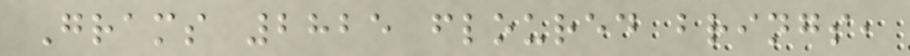Grams 2825 floured brings,
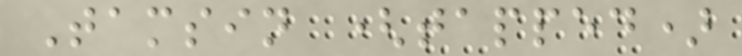Tamsin (tapped)
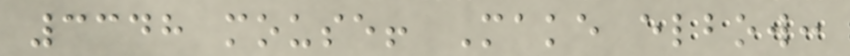3348 mouse! Make elbow:
